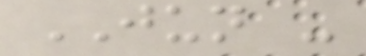JUN -
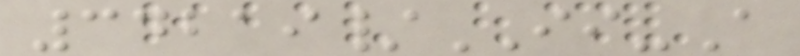34219/II-A
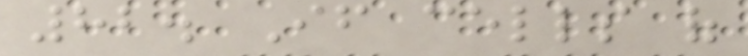82. If cells of
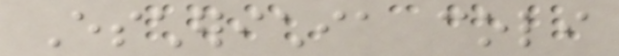Escherichia coli
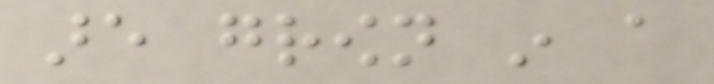are grown in a
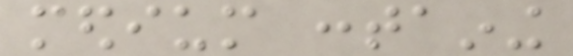medium containing
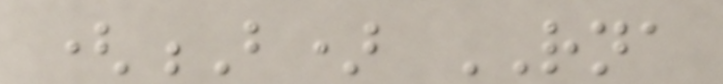(B) RNA
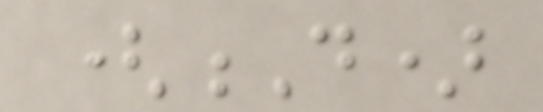(D)
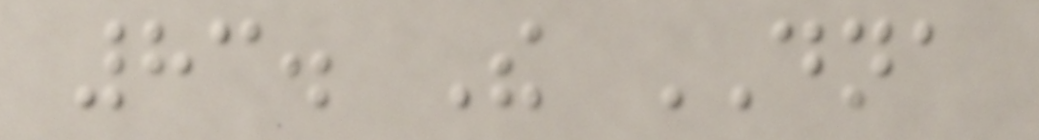83. The DNA
